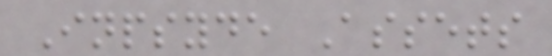Inpsyde Assets
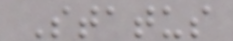Status
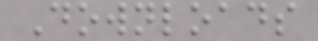Downloads
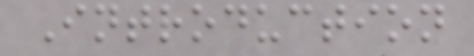Introduction
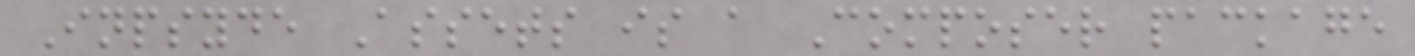Inpsyde Assets is a Composer package
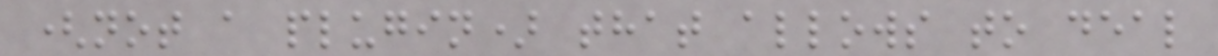(not a plugin) that allows to deal
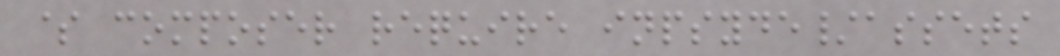$ composer require inpsyde/assets
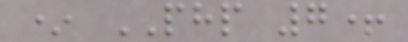* PHP 7+
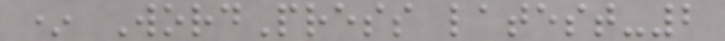* WordPress latest-2
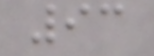93
